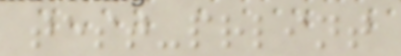test-prlint
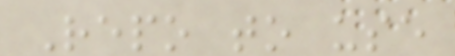Repo to use
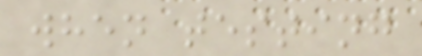when testing
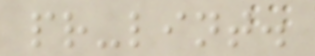pr-lint.
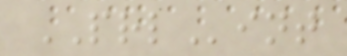PRLint
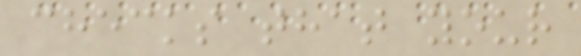checks that your
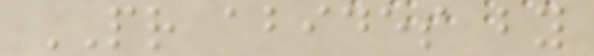PR abides by
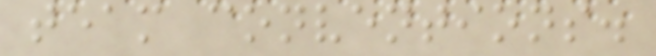team conventions.
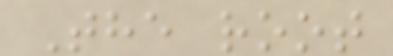The root
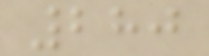280
